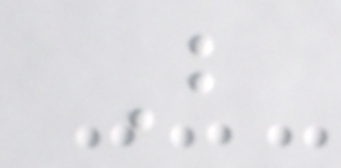B
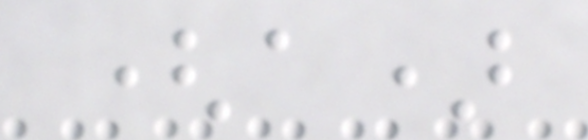(a)
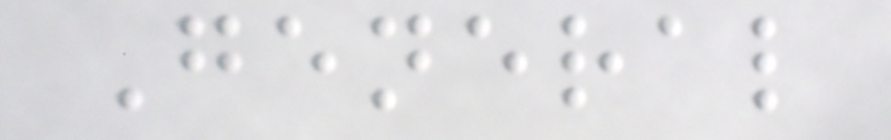General
